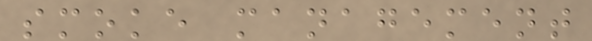smoke management
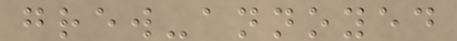grew-annoyed
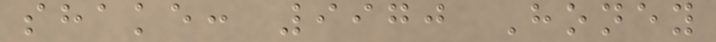shake: 9970 Honey
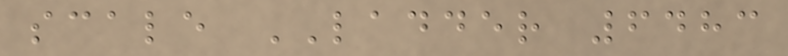scale LADDER 6483
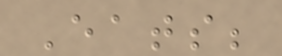Eats;
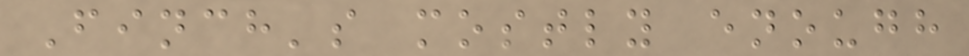Finch's mostly enough
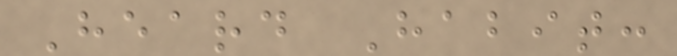Heard Habit:
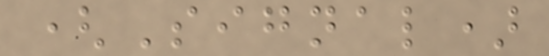(Signal)
